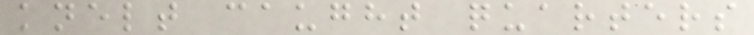knelt caught quarters
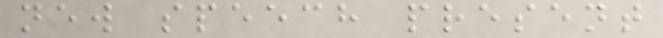new speech present
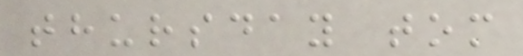thursday tom
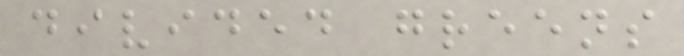divided greens
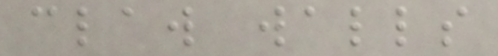claw walls
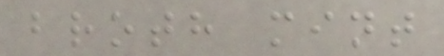broth mint
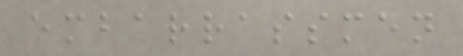embarrassmen
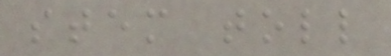stem toll
